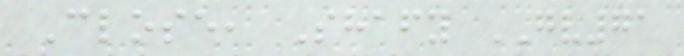Close, Shafy GV71
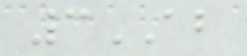3AB
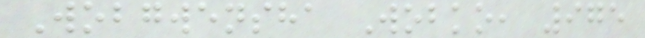Wobgwensha Wobko, 975
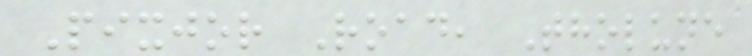Pixjor Road, Tholune
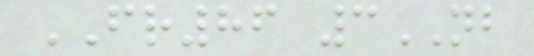FR86 3NB
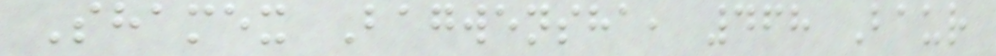Shamex Bagwensha, 468 Baur
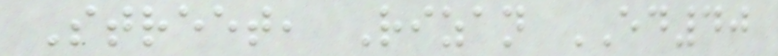Street, Rizan ED40
